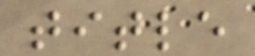title
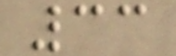33
